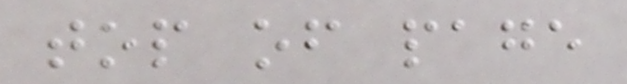top of page
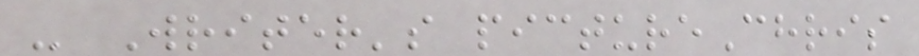- Writer's pictureChris
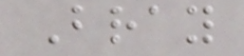Bray
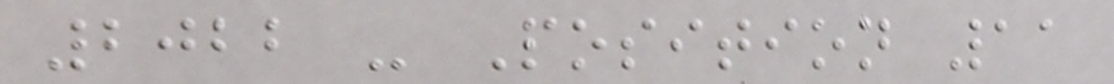2022 - Position 11
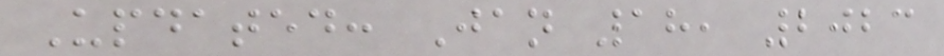Updated: Jan 18, 2023
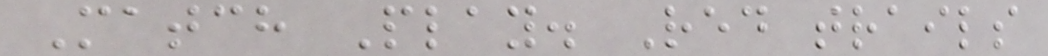Match Play. Red trails
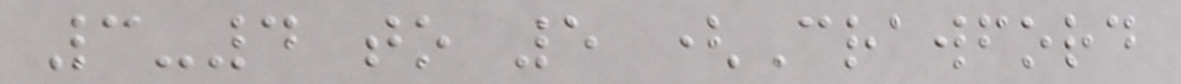3-4 to 5 (Crawford
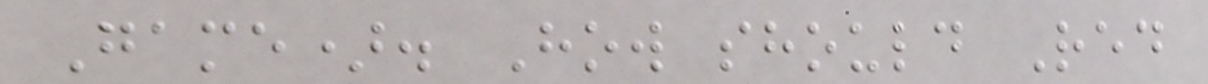Game). How should Red
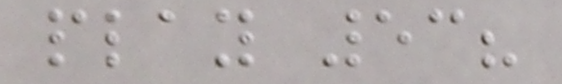play 53?
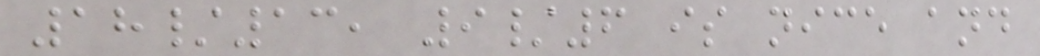18/13, 9/6 is nice and
